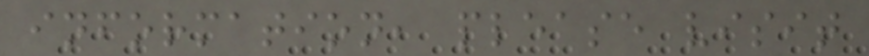information, please visit
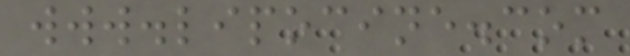www.lipocine.com
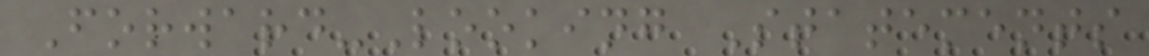Forward-Looking Statements
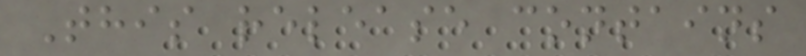This release contains
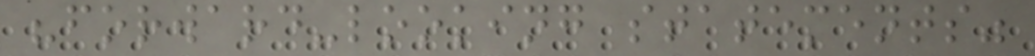"forward-looking statements"
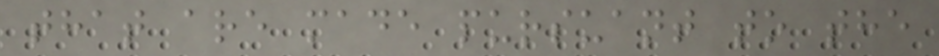that are made pursuant to the
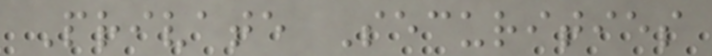Private Securities
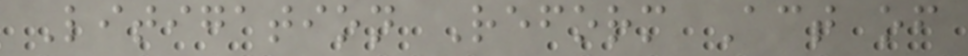Litigation Reform Act of
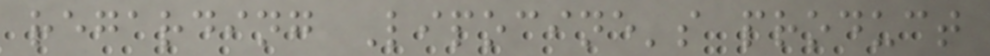regarding Lipocine's product
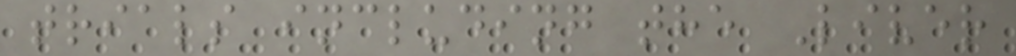trials including the Liver
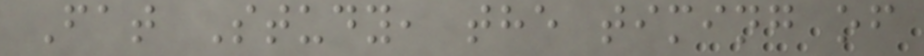Fat Study, the timing of
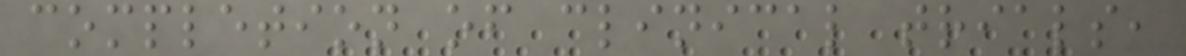completion of clinical trials,
